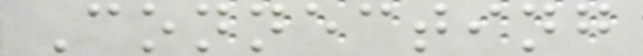Connecting
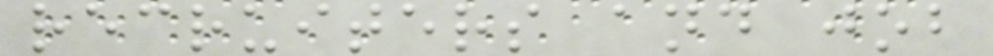recruiters and job
